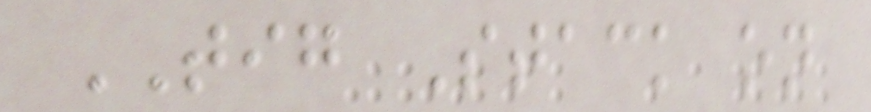TIG Stack on
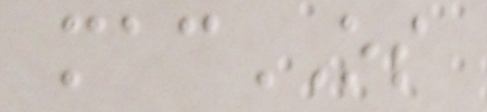macOS
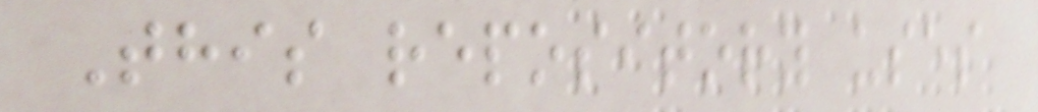This repository uses
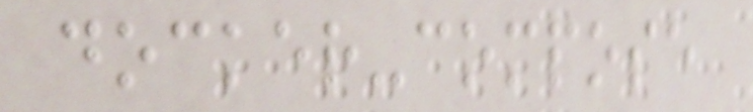docker-compose
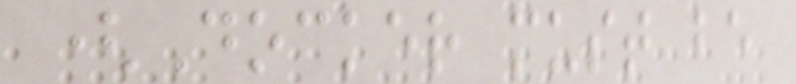(Docker must be
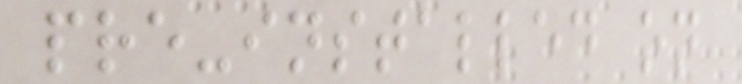pre-installed on
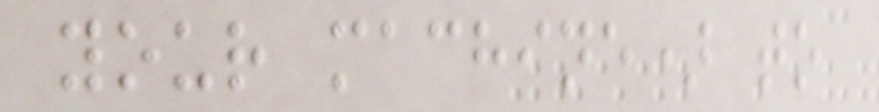your machine) to
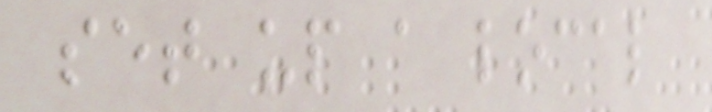set up a local
